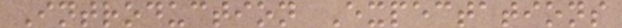Introduction Expectations
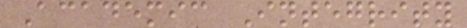Academic Integrity
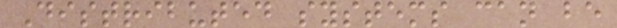Distributed systems can be
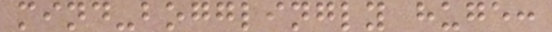mind-bogglingly huge:
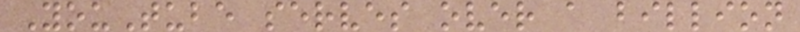YouTube serves over a billion
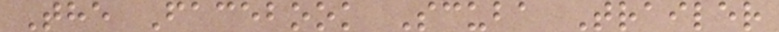The Facebook Scuba Trailer
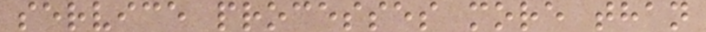service processes more than
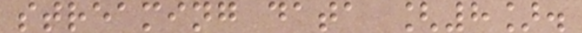streaming data [8].
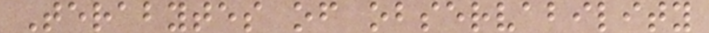Terabytes of observability
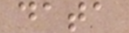data
